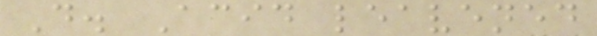D. Acid leavened
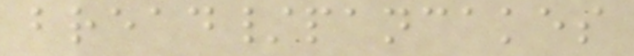bread/pancakes
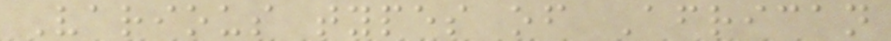Various types of African
